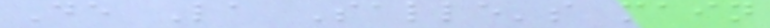De La Salle's main
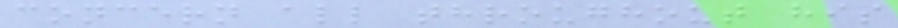concern all throughout his
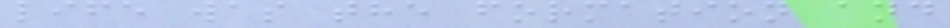life was the formation and
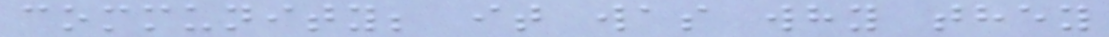community; it was why they
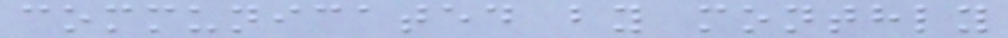communicated by monthly
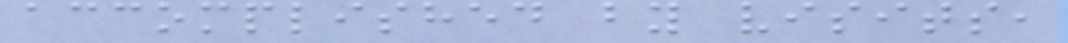accomplished by visits,
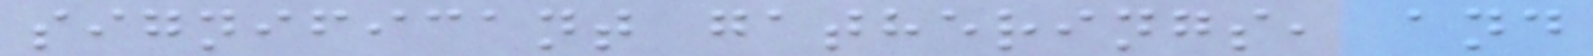significant gatherings, and
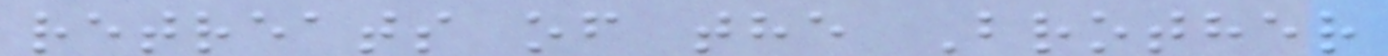retreats of the Brother
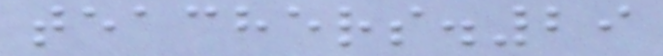teachers.29
